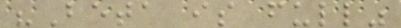"Beta is full"
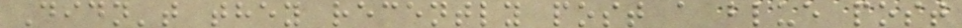Didn't they recently post a blue post
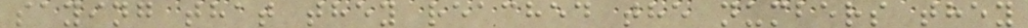saying that they reached the numbers they
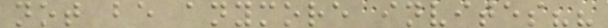not be anymore invites??
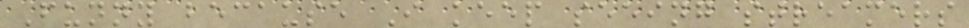Funny because I keep seeing streamers
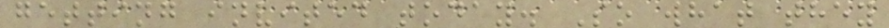getting invited today. So what they
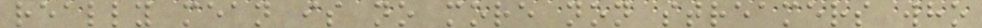really mean is no more non streamers who
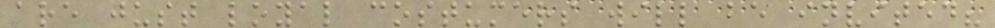are just loyal costumers will be invited?
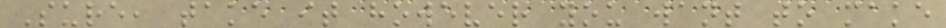Sure, take it however you want to make
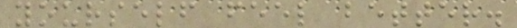yourself feel better.
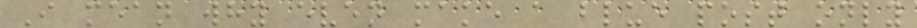I mean why even make a blue post only
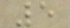5
